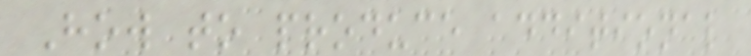How to produce additional
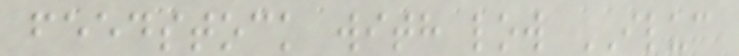feedstock with low ILUC
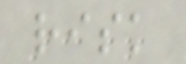risk
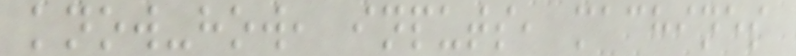know-how, inputs, machines
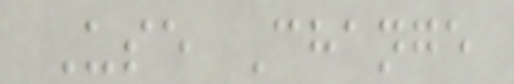Use Change
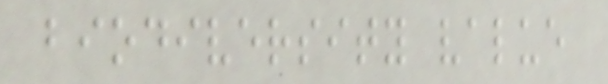biodiversity value
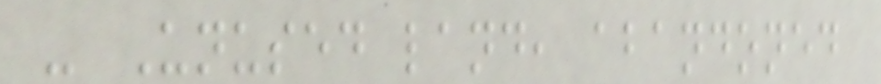- Unused land, abandoned
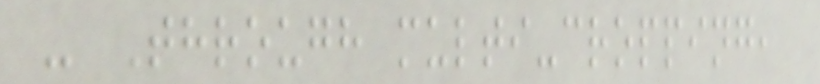- Through multi-cropping,
